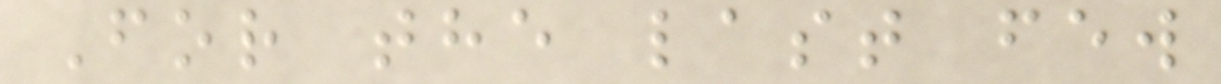For the last few
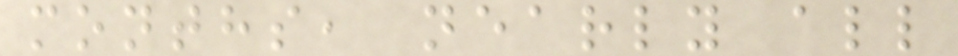months, nearly all
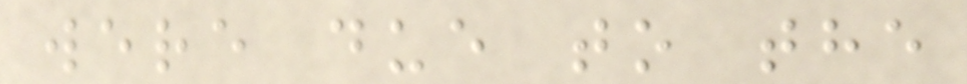were due to the
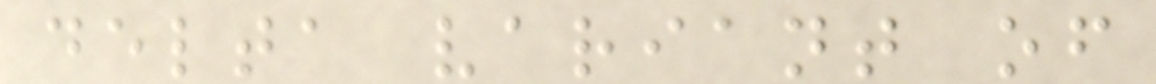delta variant of
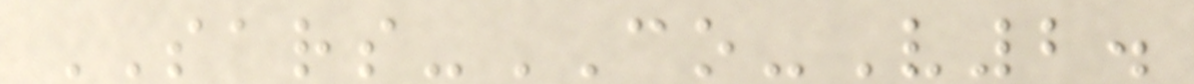SARS-CO-V2.
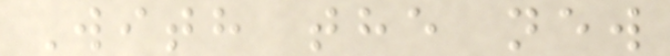With the new
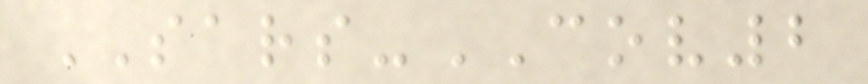SARS-COV2
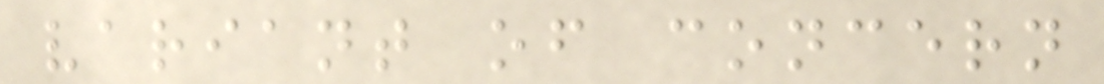variant of concern
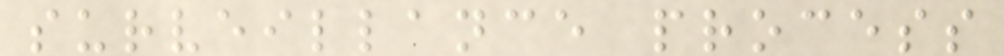surveillance process
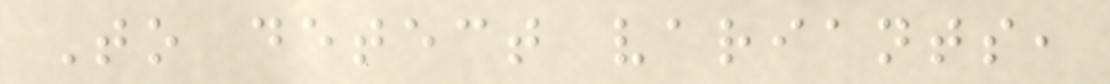To detect variants,
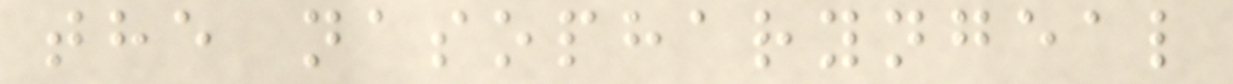the nasopharyngeal
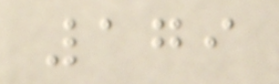179
